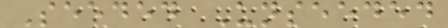Seeded Unseeded
